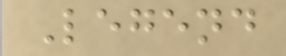Legend
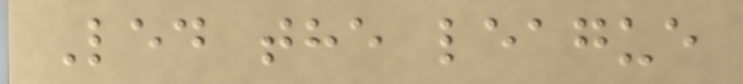Led the league
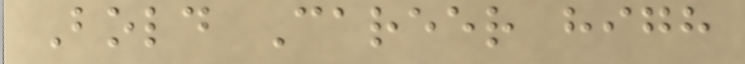Bold Career high
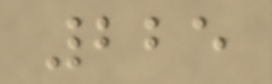225
